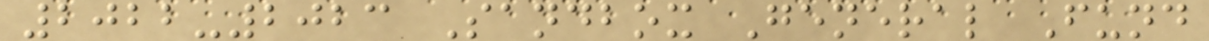2022-2023 Sandbox General Fund
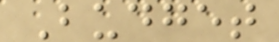Budget
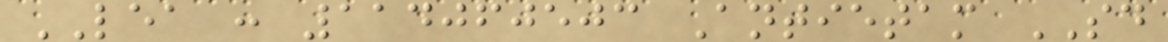LEA : 114060503 Antietam SD
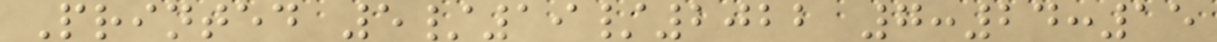Printed 5/19/2022 7:24:15
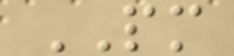PM
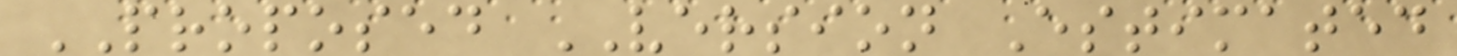PROPOSED VERSION Estimated
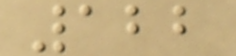122
